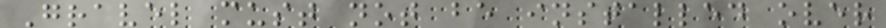Gravel must not be installed over
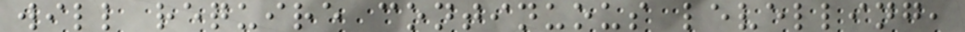will require continuous levelling,
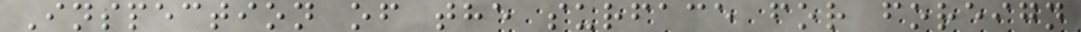Inspection of the surface for foreign
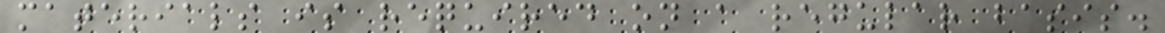materials is required on a regular basis.
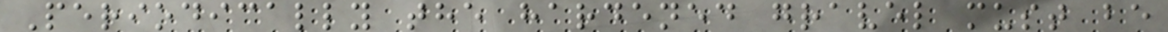Periodically the hardened gravel must be
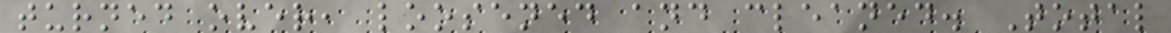turned over, loosened and cleaned. Total
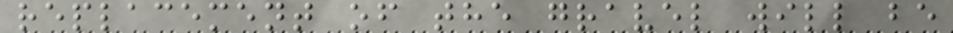replacement of the gravel will be
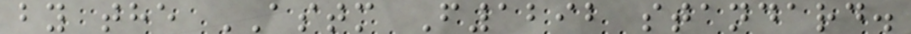by the ASTM F1292 standard.
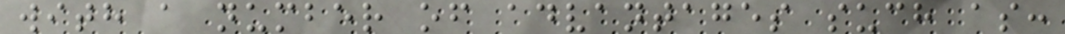with a number of advantages such as:
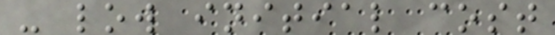- low initial cost
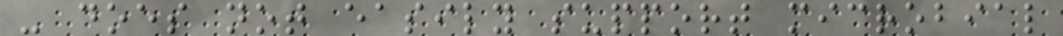- does not easily support microbial
